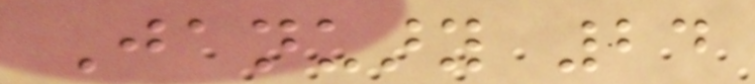January 24
